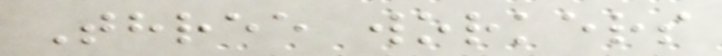Three workers
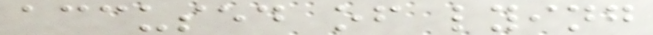accused of lying
